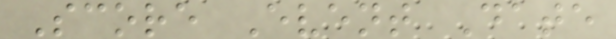Score Event Date
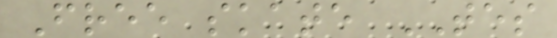Free skate TES
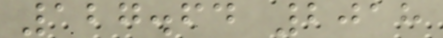127.64 2018
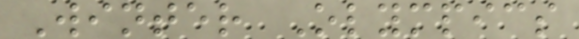Winter Olympics
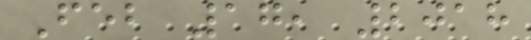Feb 17, 2018
